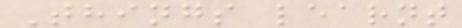Things learnt
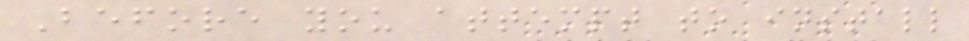Before you attempt to install
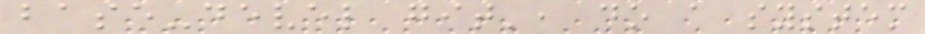base-devel git', do a system
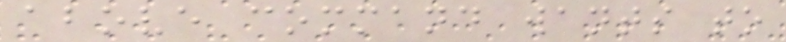above command wants to
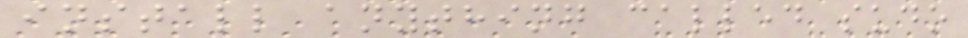install anything called sudo
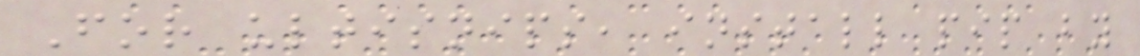For ultisnips, install pip by
